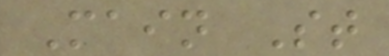Main St
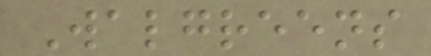Walgreens
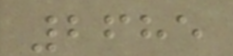2685
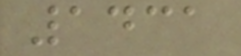1431
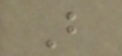B
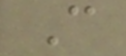C
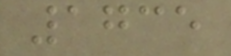1735
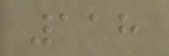118
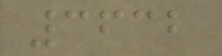3632
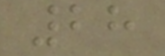28
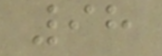98
